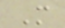M
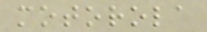motorola
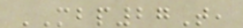MBP27T,
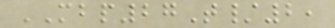MBP27T/2,
